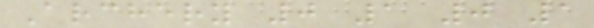Archery 0 1 0 1
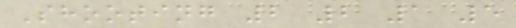Shooting 2 2 1 5
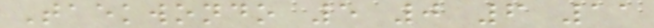Taekwondo 5 0 6 11
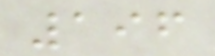196
